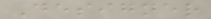Designer
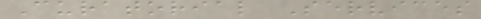Curatorial Services
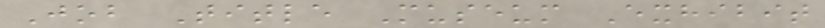Job Title Museum Exhibit
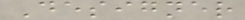Designer
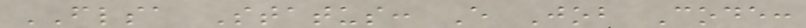FLSA Status: E Job Code:
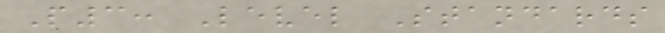P3: Level Standards
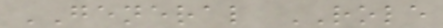GENERAL ROLE
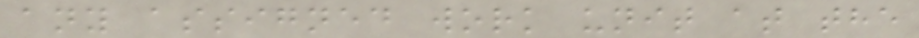any assigned work unit at the
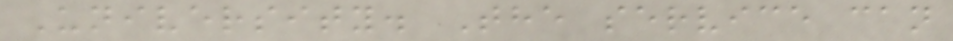University. The service can
